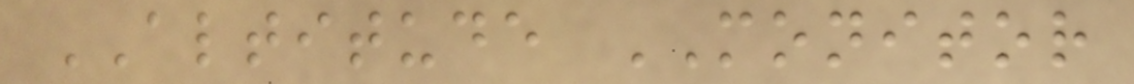ALTITUDE MONITOR
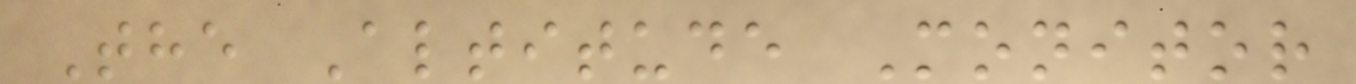The Altitude Monitor
